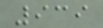939
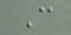C
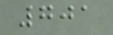701
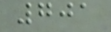701
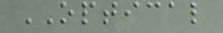OPTICAL
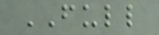FULL
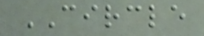CIRCLE
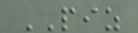PIZ
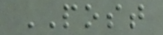POST
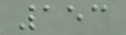153
